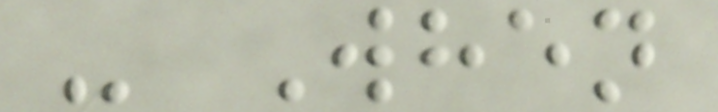- When
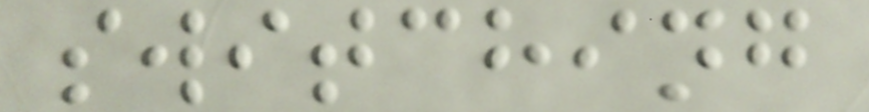switching
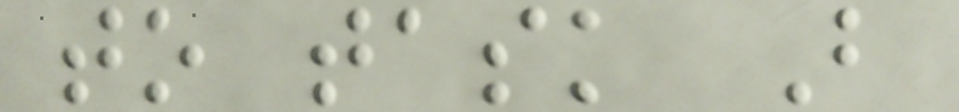to task B
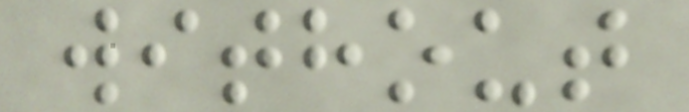without
